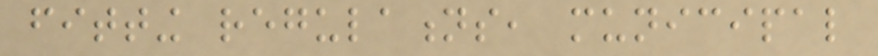fitting regulations, municipal
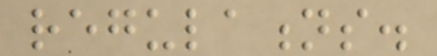regulations.
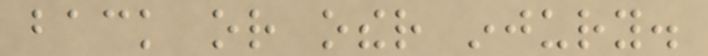back or other injury.
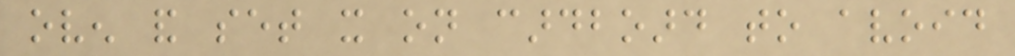oven and set it on cardboard to avoid
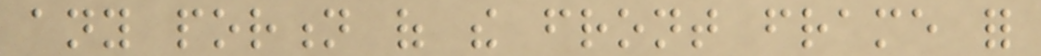any portion of the front frame for
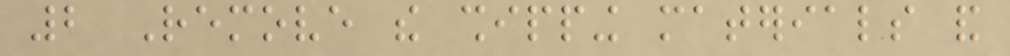2 Remove the shipping materials and
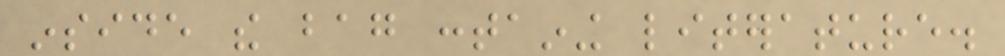inside the bag containing literature.
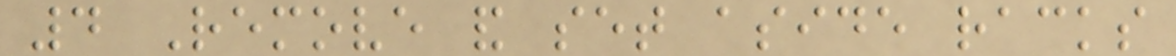4 Remove and set aside racks
